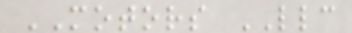MOTORS LLC
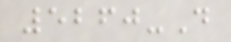5260-D
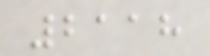2118
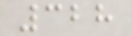328
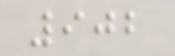902
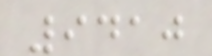9410
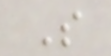S
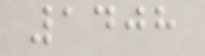1408
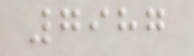7987
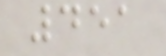451
